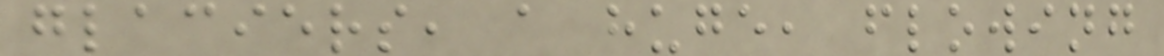glaciers, a huge, flowing
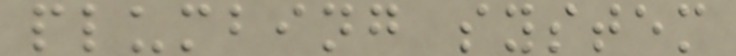plumbing system
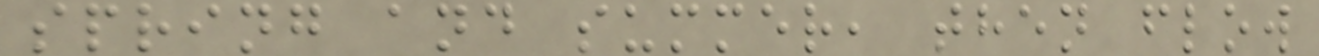spring and summer, then flow
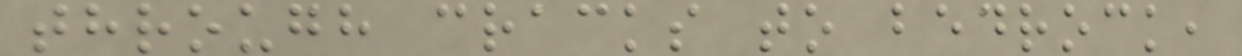through cracks to bedrock,
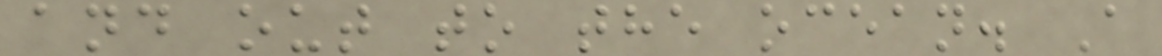and out to the ocean. A
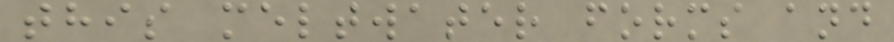this meltwater forms and
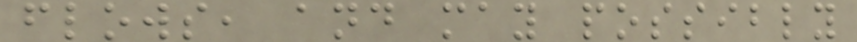flows, and may possibly
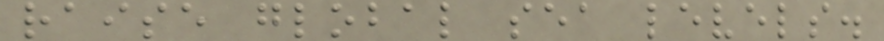raise global sea levels.
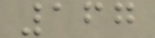167
